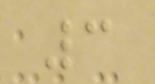3
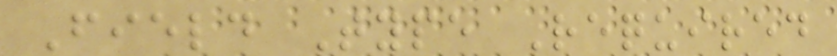Field Type Required
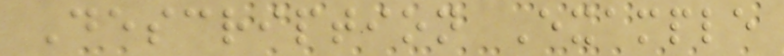Description Example
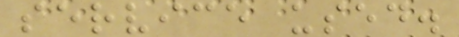service used.
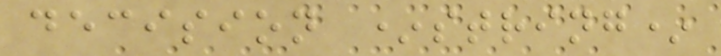decision *string*
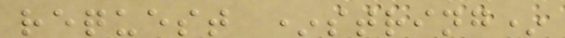request *string*
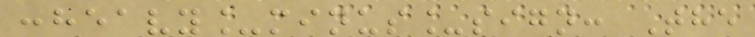:heavy_minus_sign: The
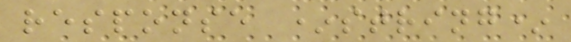response *string*
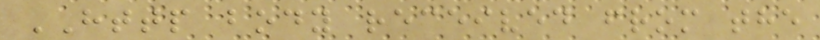HTTP body received from the
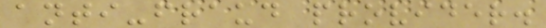anti-fraud provider.
